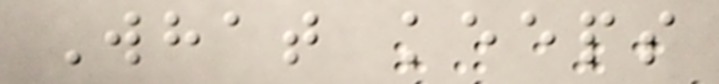What keeps
